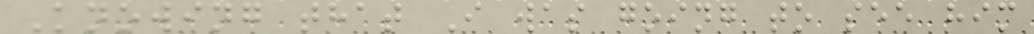Knowing that I was going to see him
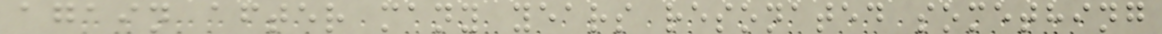again after many years resonated something
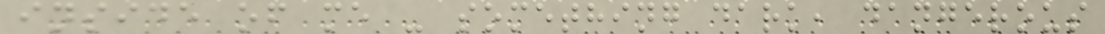inside of me - something dark, dangerous
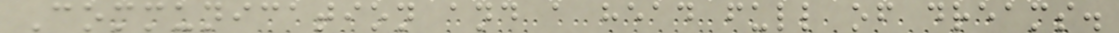Communication and a head full of dreams.
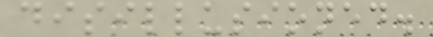disillusioned.
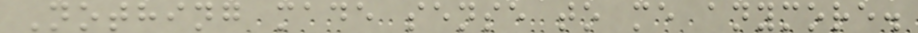Nothing made sense to me anymore.
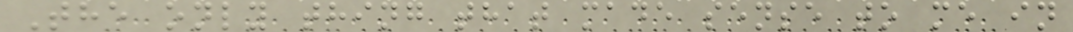The only thing that made sense to me in
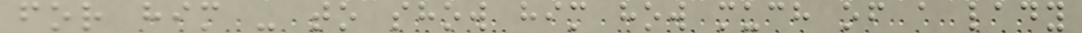for him - to show him how much of a lady
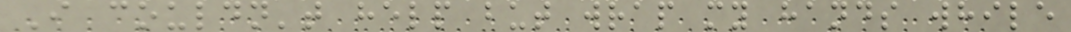I couldn't help but wrap my hands while
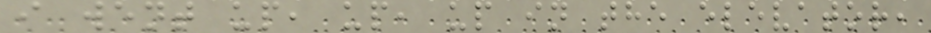i went up, up, up in the elevator,
